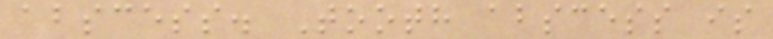abscess. Tooth abscess is
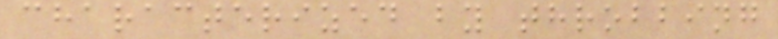characterized by throbbing
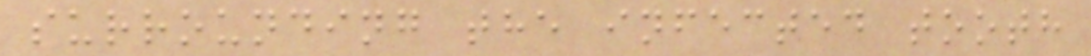surrounding the infected tooth
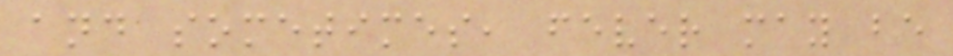and sometimes, fever may be
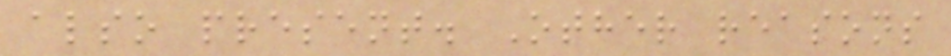also present. Other reasons
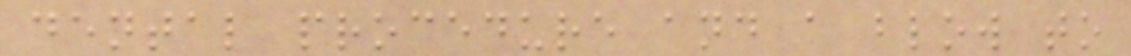dental procedure and a blow to
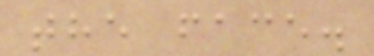the face.
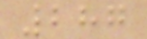287
